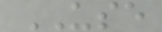USE
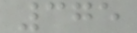375
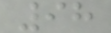98
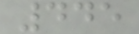445
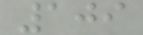109
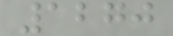1270
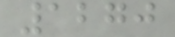1270
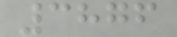3876
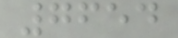7654
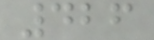426
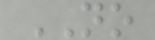NO
